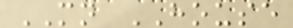MN HOUSE
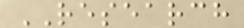RESEARCH
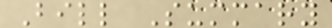Bill Summary
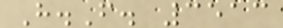H.F. 3513
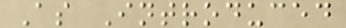As Introduced
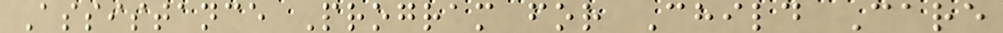Assistance Program for Child Care
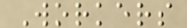Workers
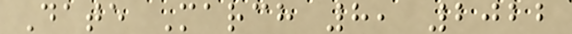Date March 8, 2022
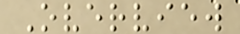Overview
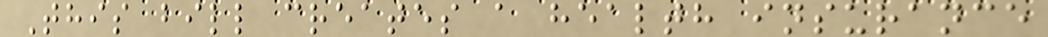This bill creates a health insurance
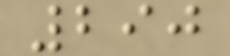290
